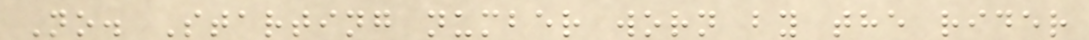No. Starting number worn by the rider
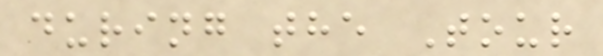during the Tour
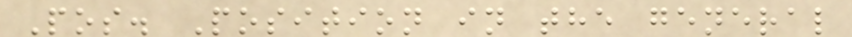Pos. Position in the general
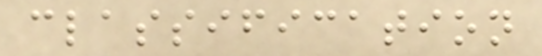classification
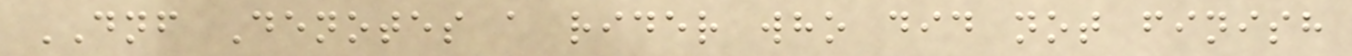DNF Denotes a rider who did not finish
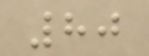80
